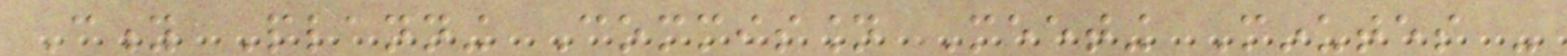City Planning Commission Meeting Minutes -
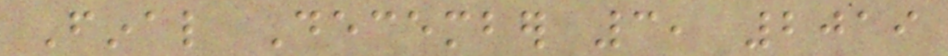Final December 3, 2019
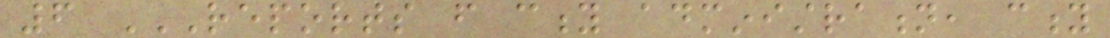6 REPORTS FROM CITY ADMINISTRATION, CITY
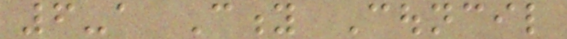6-a City Council
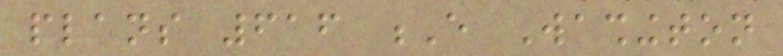plans 616 E Washington
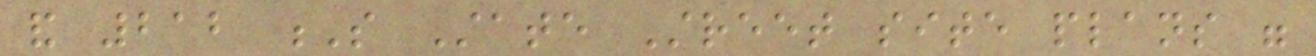and 212 S State Street site plans were
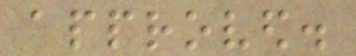approved.
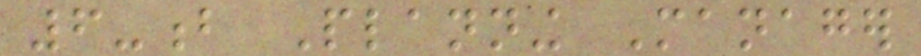6-b Planning Manager
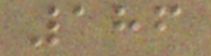186
